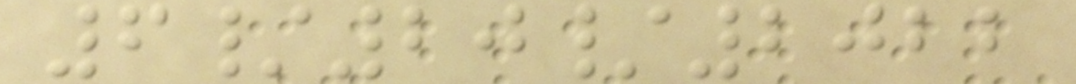6/20/2022
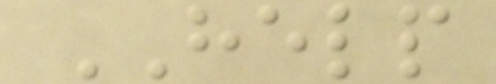HELP
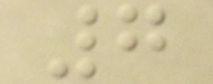7
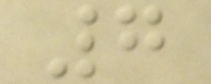7
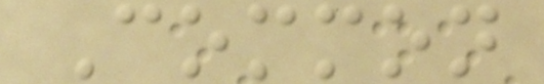Common
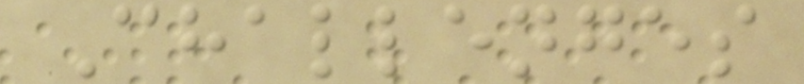Challenges
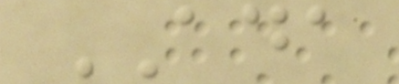ADA
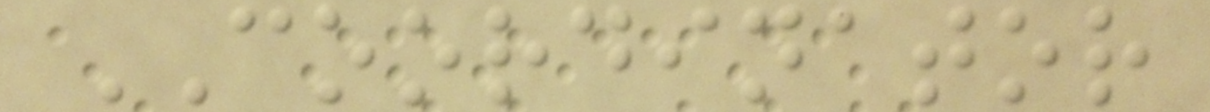COORDINATOR
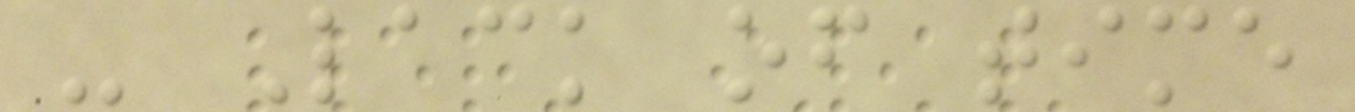- Lack of time
